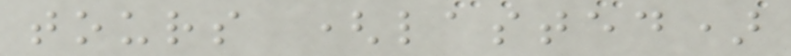tours (lasted)
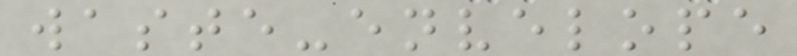waste-envelope
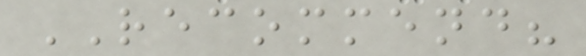RECOMMEND?
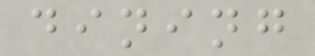dining
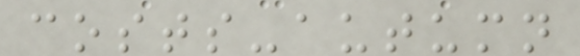costs-autumn
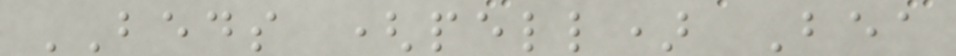BEDS (pell) Bea
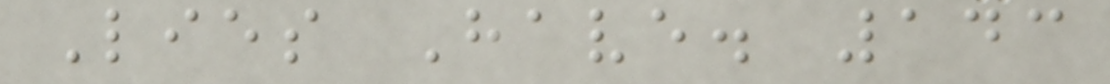Lies Have. 143
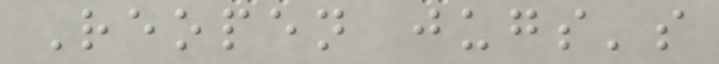Reopen jugs's
